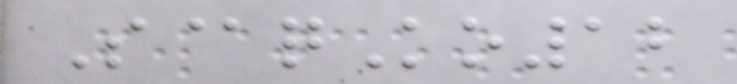S@qKo12
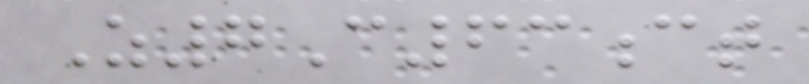Z7C63ct
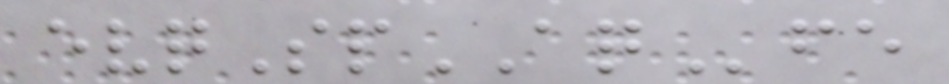evqSpAQfe
